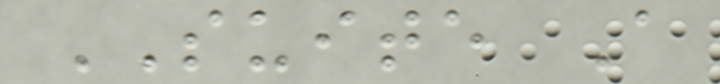SUITE A
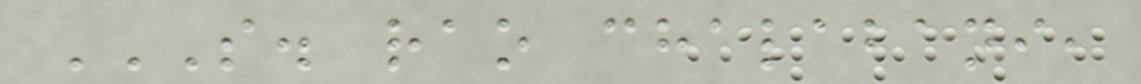S. RAO CHALABANI,
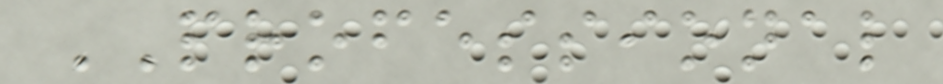PROFESSIONAL
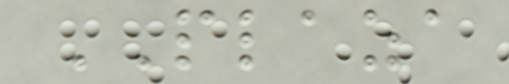PLAZA
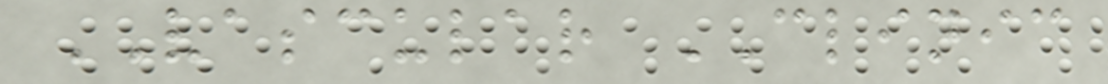VASCULAR CLINIC
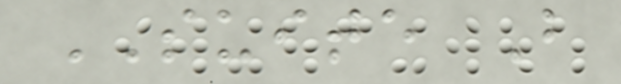SUITE B
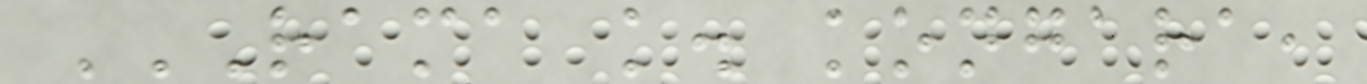RAMA K. KONGARA,
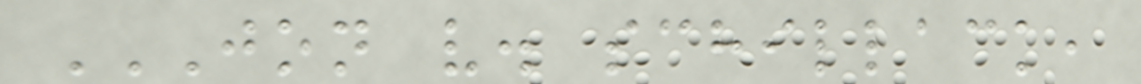JON V. SCHILLACK,
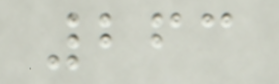263
